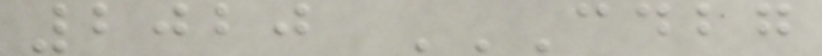2020 CDBG
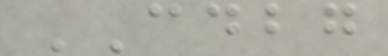CDBG
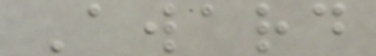Award
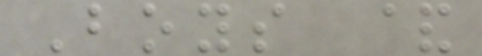Boys &
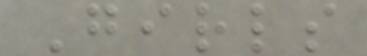Girls
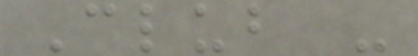Club -
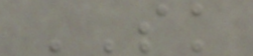SK
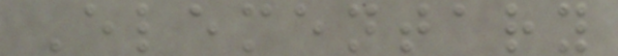Elementary
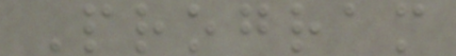Program
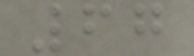67
